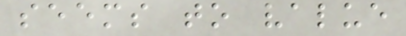seems to value
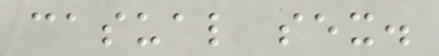casual sex.
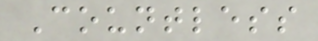Countless
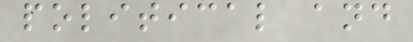political and
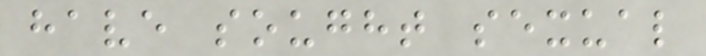have sought sexual
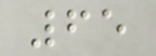65
